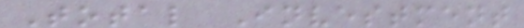Total Investment
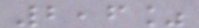2,6%
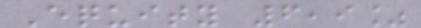Equity 6,9%
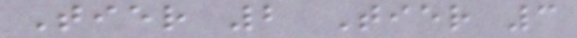Tier 2 Tier 3
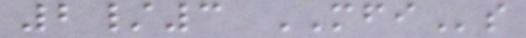2/3 MFIs
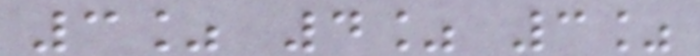3% 4% 3%
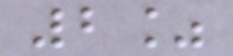2%
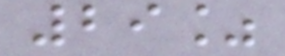29%
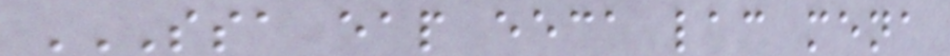SSA EAP EECA LAC MENA
